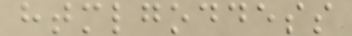htmlgoddess
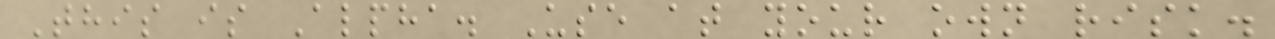This is Alpha. Use at your own risk.
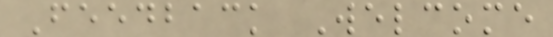Feedback Welcome
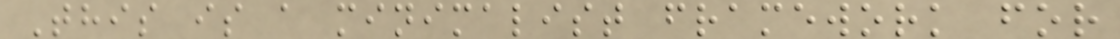This is a minimalist framework for
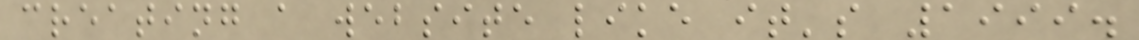creating a website like it's 1999.
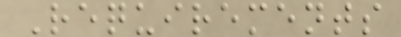Requirements
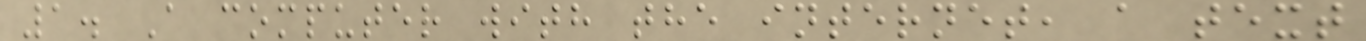1. A computer with the internet, a text
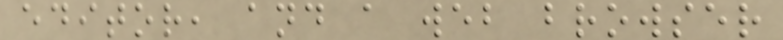editor, and a web browser
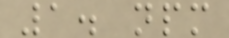1. npm
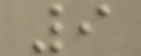9
